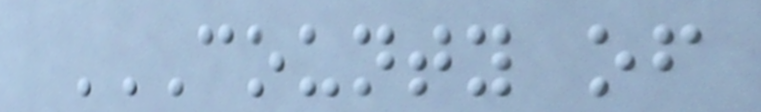COUNTY OF
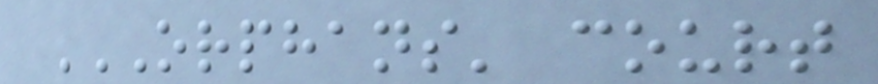ORPHANS' COURT
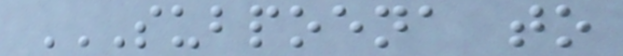SUBPOENA TO
